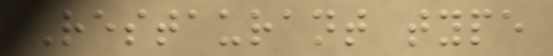Restaurant type
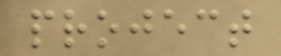project
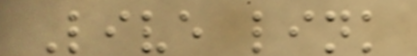Live link
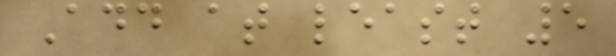Add at least 5
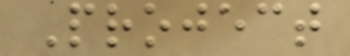Project
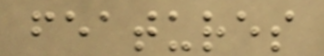features
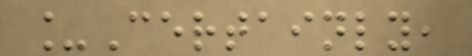_Certainly,
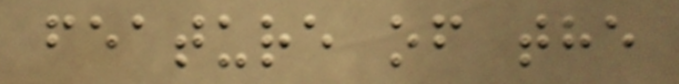feature of the
